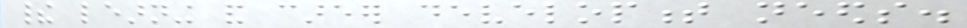their learning and career development needs.
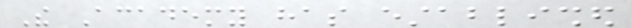The Academy has established
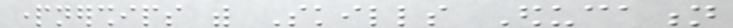partnerships with Skills Education
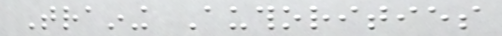Training Authorities
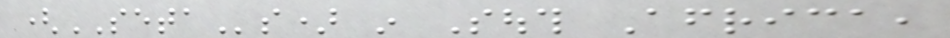(SETAs) in South Africa,
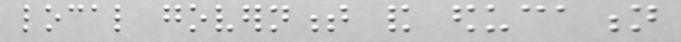local government and education
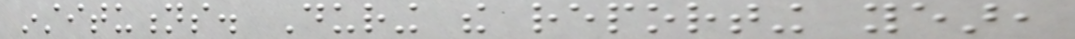institutions. During the reporting year,
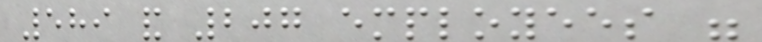589 and 207 employees were
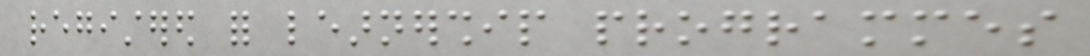registered for learnership programmes
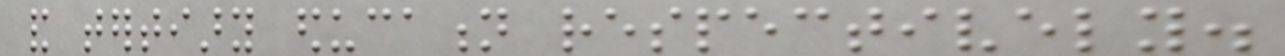and tertiary education respectively.
